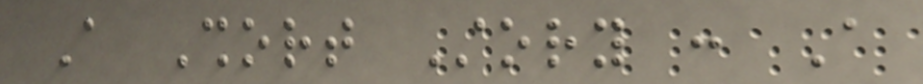A Short Story : A
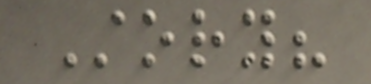Story?
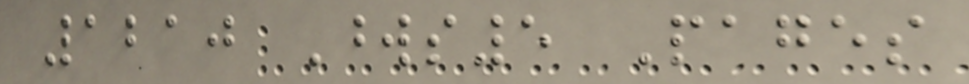1210 Words5 Pages
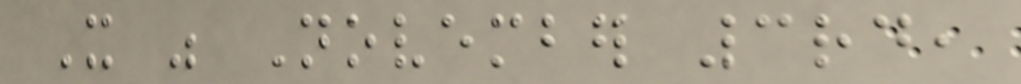It was November 3rd,
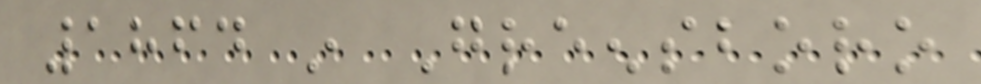1864 in Greensboro
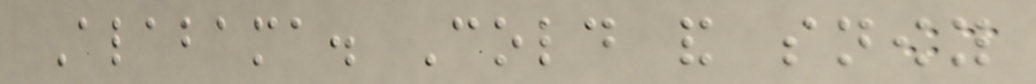Alabama. Cold and snowy
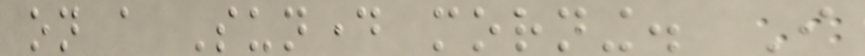on a Sunday morning. I
